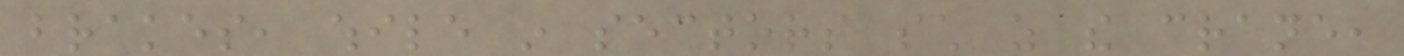brakes, while in sectors such as the crane,
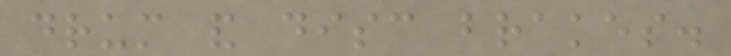drum and disc brakes.
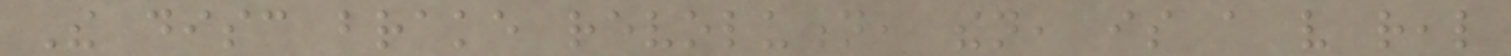The disc brake revolution, then, is a very real
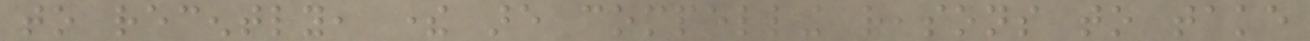to recently, there are compelling reasons to take
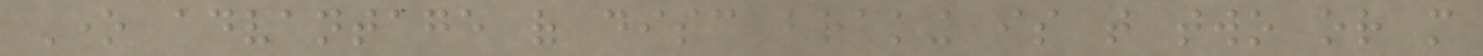One advantage of disc braking is that two or more
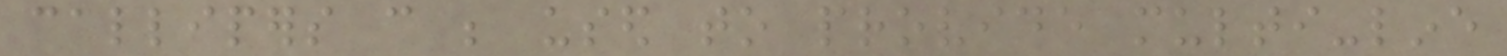callipers can be used to provide multi-line
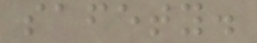safety.
